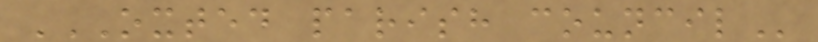OXTED PARISH COUNCIL
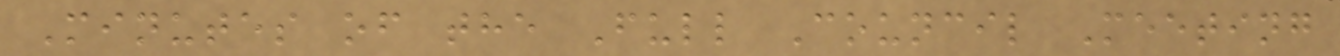Minutes of the Full Council Meeting
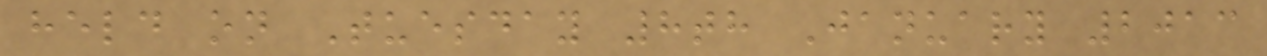held on Tuesday 8th January 2013
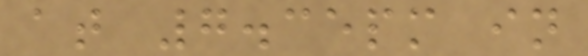at 7.35pm in
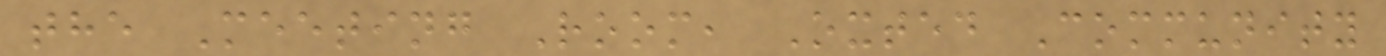the Meeting Room, Oxted Community
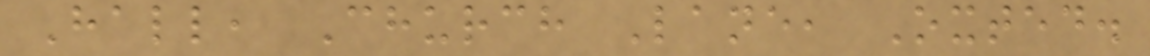Hall, Church Lane, Oxted.
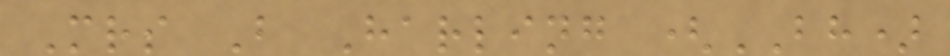Mrs B Harling (BH)
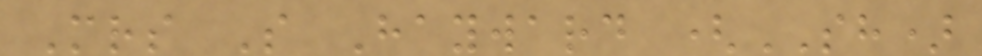Mrs S Hayward (SH)
